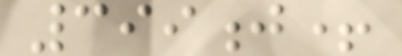399j+
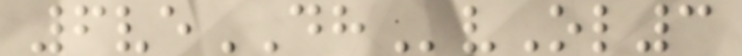6veDHvOl3
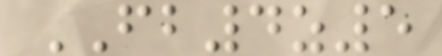FB4z5
